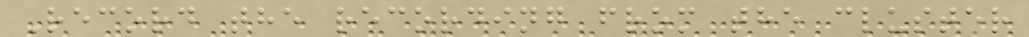Record the recording from the cluster
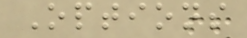Options
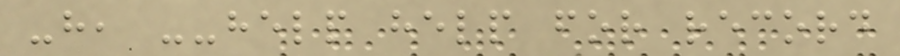-h, --help help for record
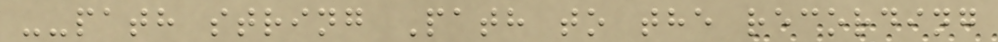--path string Path to the recording
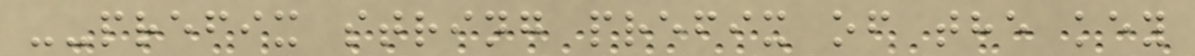--prefix string prefix of the key
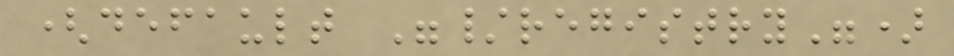(default "/registry")
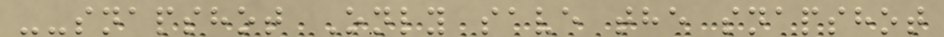--snapshot Only save the snapshot
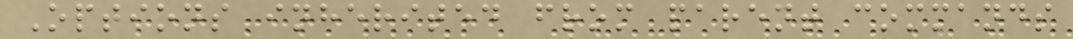Options inherited from parent commands
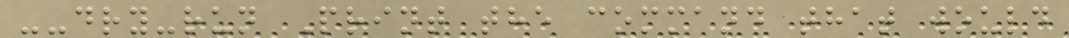--dry-run Print the command that would
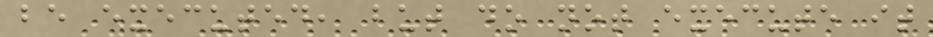be executed, but do not execute it
